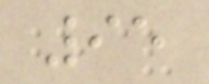95
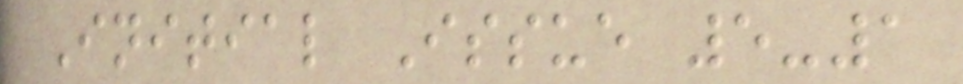Initial Issue 5-1
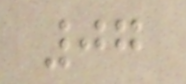07
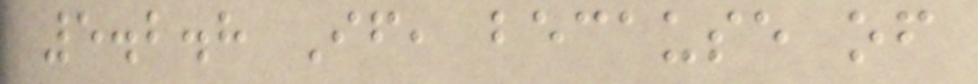5.2.8 If, because of
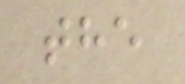the
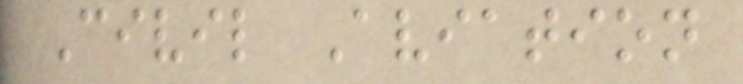Civil Aviation
